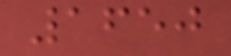1650
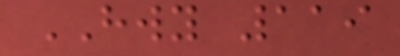HWY 119
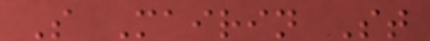S Mairin St
